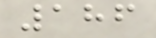186
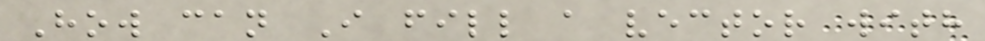How can I fill a vector with
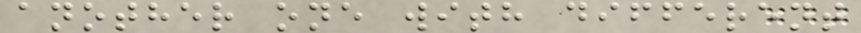another one with different
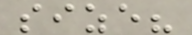size?
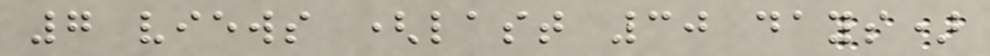7 views (last 30 days)
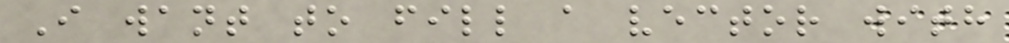I want to fill a vector with
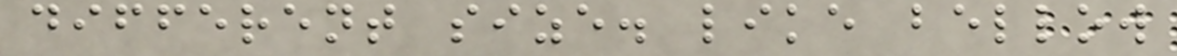different size. like bellow
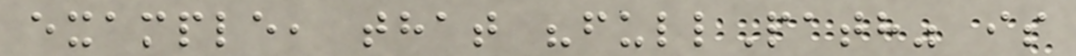example, that "fullPath" is
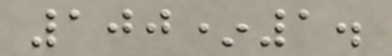100*1.
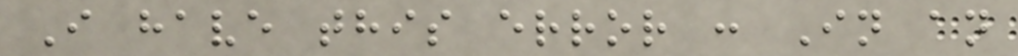I have this error : In an
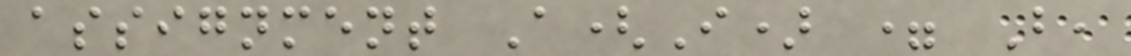assignment A(I) = B,
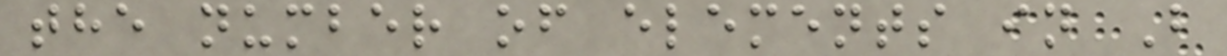the number of elements in B
